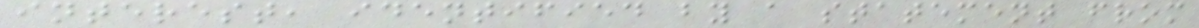interest, identified by a statement from
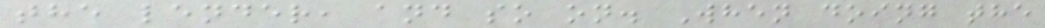the lender, and so on. When doing the
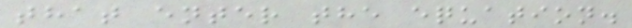that enter the equation.
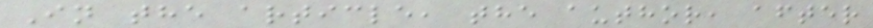In the article, the author, after
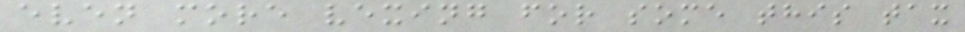even more vexing for some this tax
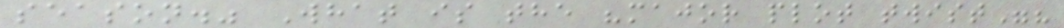season." What is the "major plot twist"?
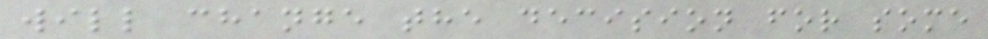will change the decision for some
